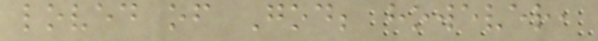loved of God; however,
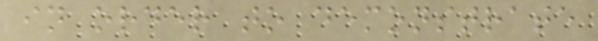in order to demonstrate
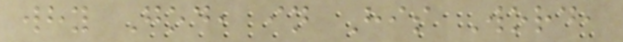why God, in His Word,
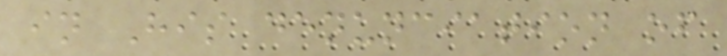in His denunciation of
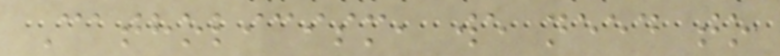Catholicism, we need to
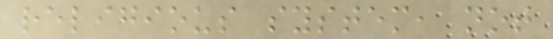religious system, not
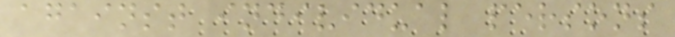against individual persons
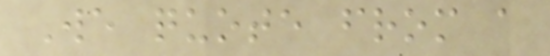We quote from a
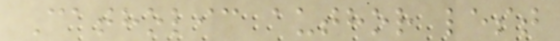Catholic author lest
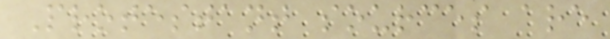Protestant sources are
